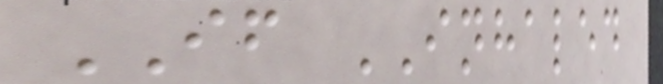IF INHALED
